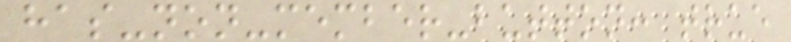has-non-member-button: true
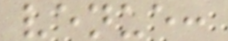venue:
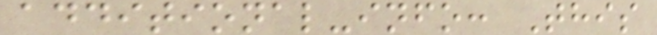additional-info: This
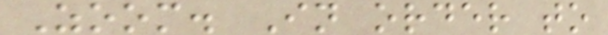Zoom. In order to
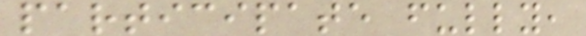participate fully,
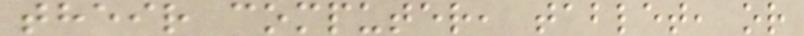their computer, tablet, or
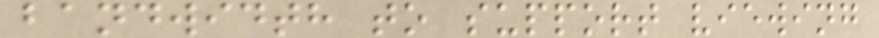bandwidth to support viewing
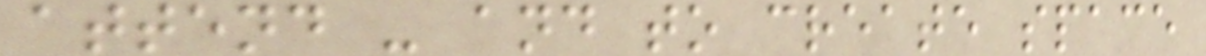attend - and to create space
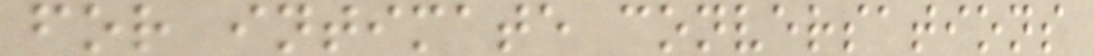for intimate conversations
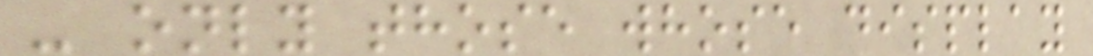- only those whose display
